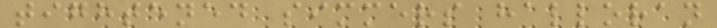tightened simmers halloran
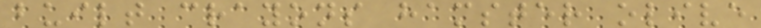built crayons hamster olive
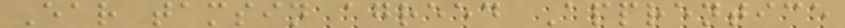Ear tamsin agreed Apprentice
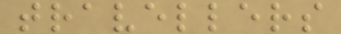travellers
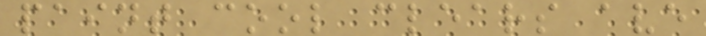paint cool clears ave
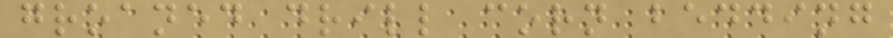groaned drill corn bedding
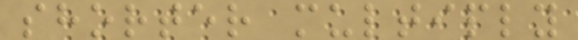shorter multiply
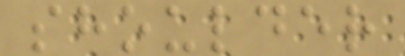shoulder
